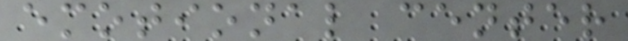emotional center
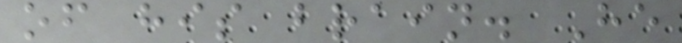of his brain. He
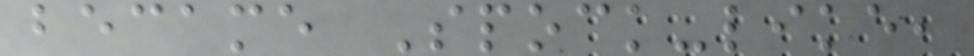became Spock-like,
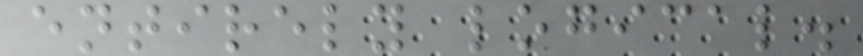entirely logical.
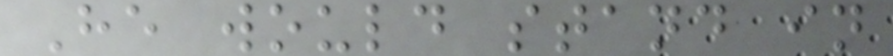He would stand in
